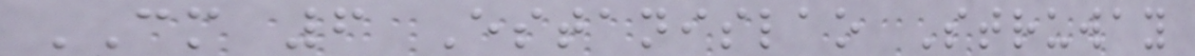CM 6 Estanislao Struway
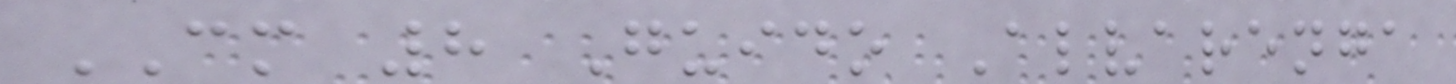CM 8 Guido Alvarenga
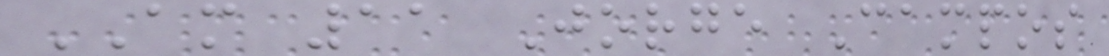AM 11 Jorge Campos
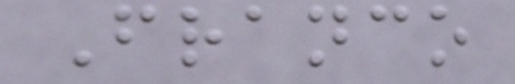Franco
